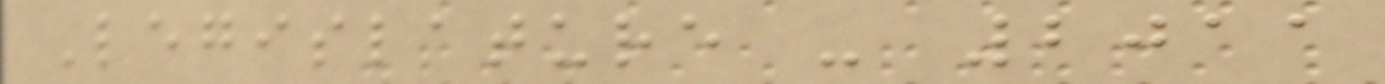Legislature - 2011
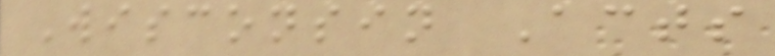Wisconsin Acts
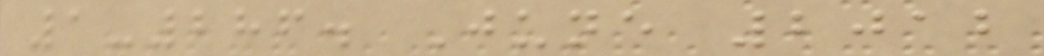1-286. June 2012
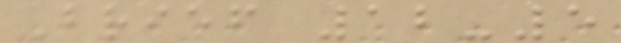Brief 12-5
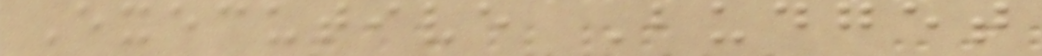Executive Budget
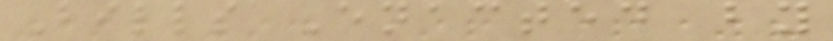Bills Enacted by
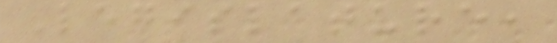Legislature,
